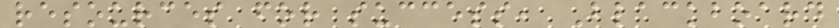resources for success, Blackboard
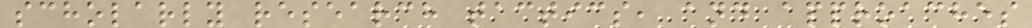scholarly research tactics, and approaches
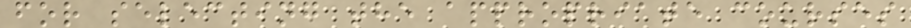for selecting the appropriate courses
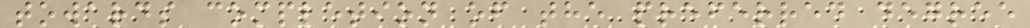towards completion of the preferred degree
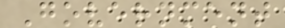Government
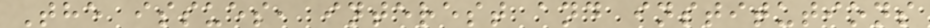The issues, interest and institutions
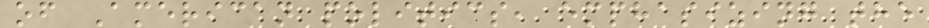of American politics, emphasizing the
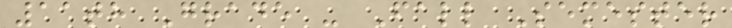11th Grade - Fall Semester
